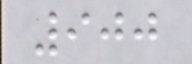900
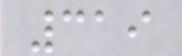319
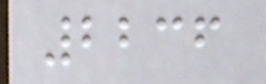2236
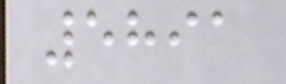5891
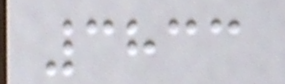3833
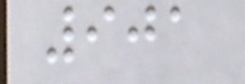901
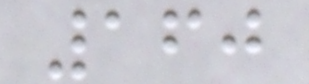160
